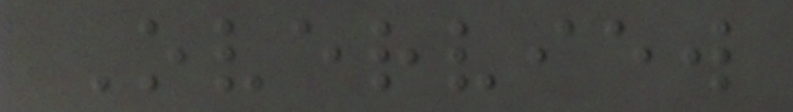Overview
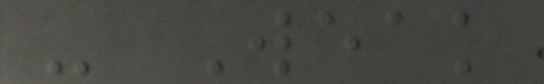- Weak
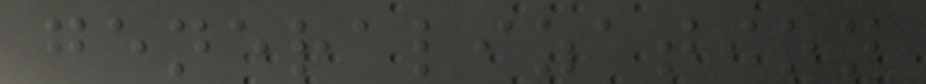generalization
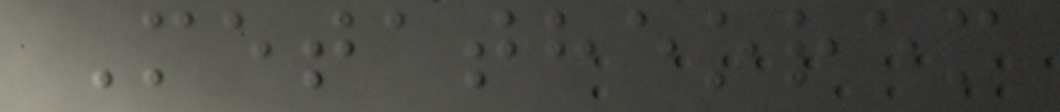Metatheorem
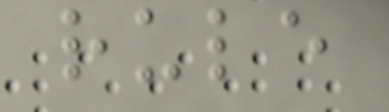rule
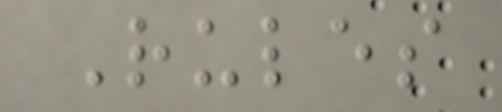Rules
